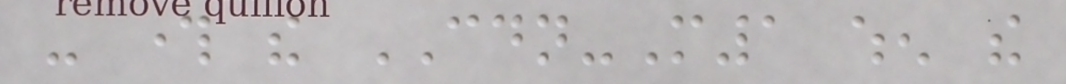- through the CDN-M1 when the
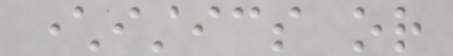characteristics or
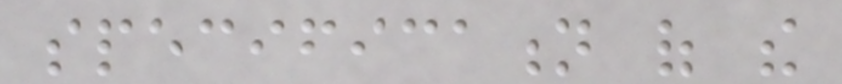specification of the
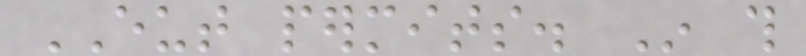EUT permits. In this
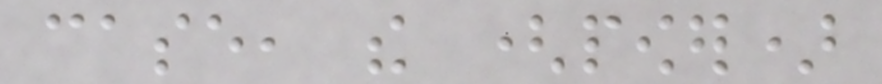case, the (power)
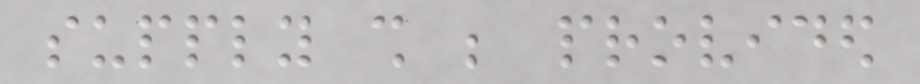supply shall be provided
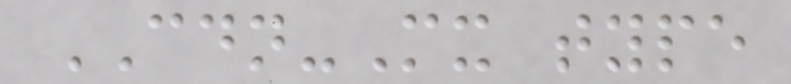CDN-Mx type
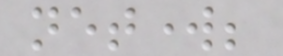network;
